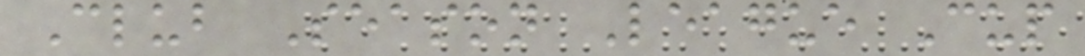Club Season League Cup
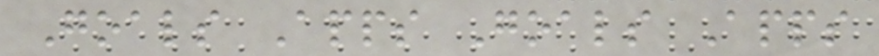Goals Apps Goals Apps
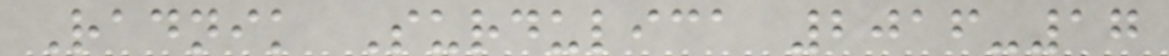Radnik Surdulica 2016-17
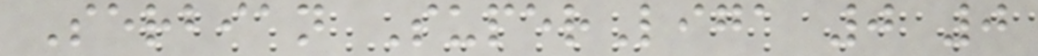Serbian SuperLiga 0 0
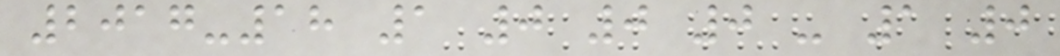2017-18 1 0 0 0 - 1 0
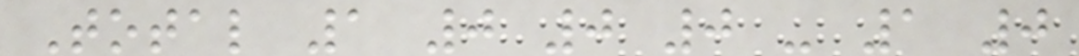Total 1 0 0 0 - 1 0
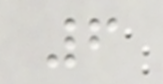6
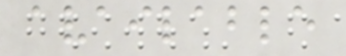available
